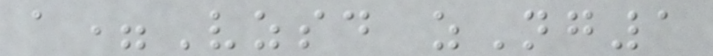a=Vzsd zNg1
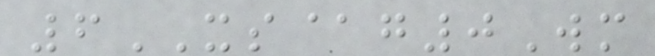6XS@g0Wm
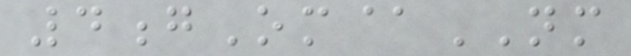4gOm@NM
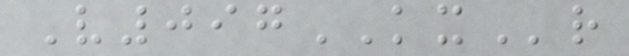V097KXr
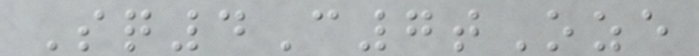Sq4C7tOze
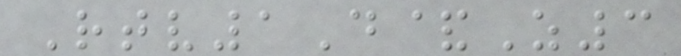Rtv1D&Z3
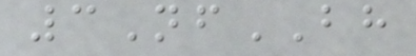3NfBH
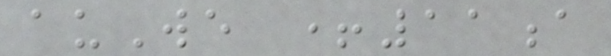auWe +11a
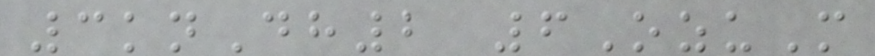3knDh2 6OzuM
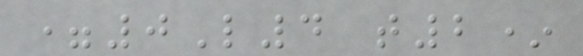=0L4 t2*
